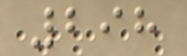298
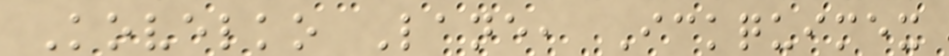Kovelko Lane, Ickquimex
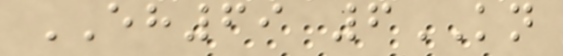EH69 6KN
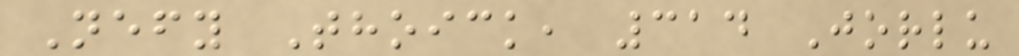Nefy Thoick, 314 Jorlu
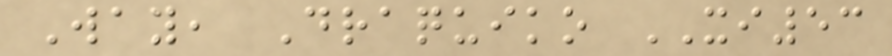Way, Draquiko XI53
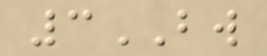3BW
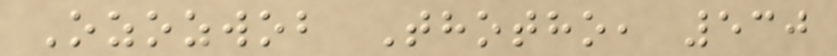Ozozwob Thotho, 530
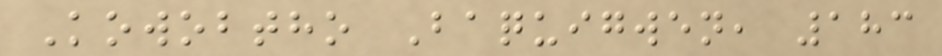Kowobtho Baquigwen, 183
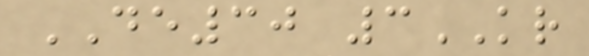DE30 3KR
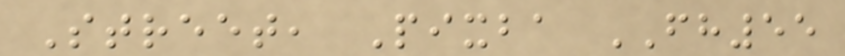Street, Pixba FH55
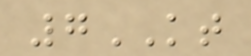7KT
